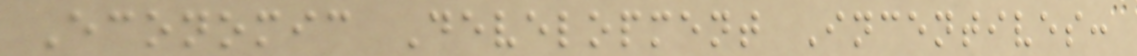Economic Development Incentives:
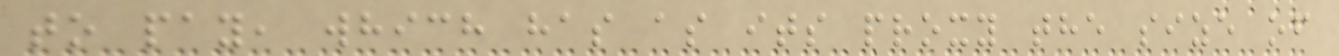to pay, which has as its proxy the size of
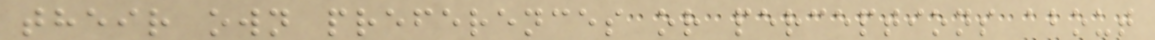their own preferences or perceptions about
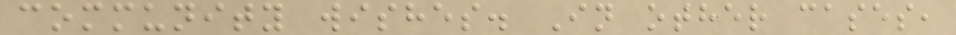community wishes. In other cases,
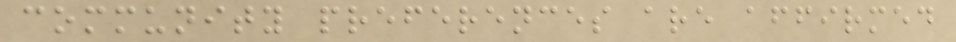community preferences are affirmed
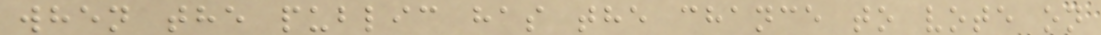when the public has the chance to vote on
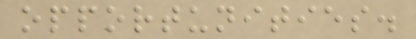opportunities.
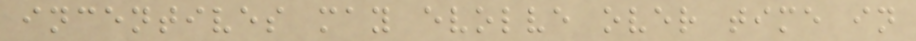incentives may evolve over time in
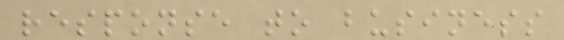response to business
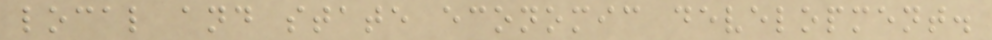local and state economic development.
